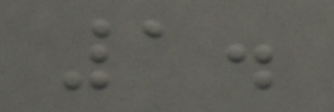1.
